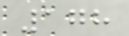178
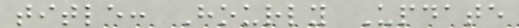title: Hourly Update
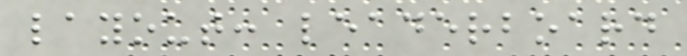layout: leaderboard
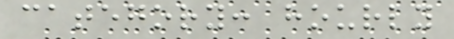category: hourly
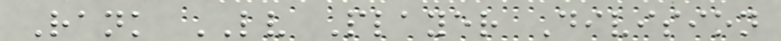Rank LV Player Division
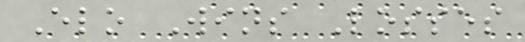Elo Wins Losses
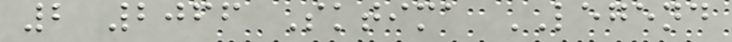2 2066 Sktima LEGEND
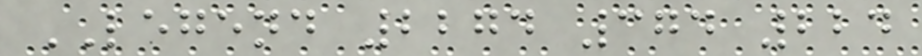LEGEND 2274 374 224
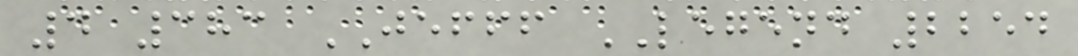4 383 JEFFF LEGEND 2254
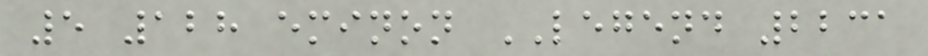5 128 eminon LEGEND 2231
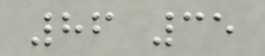86 35
